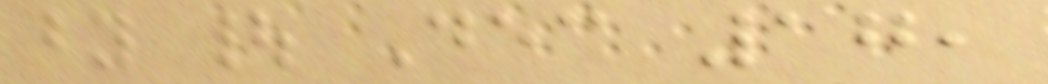by | Dec 17,
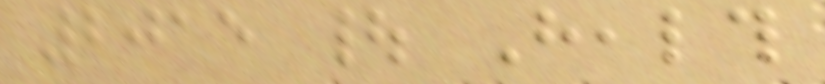2015 | Health
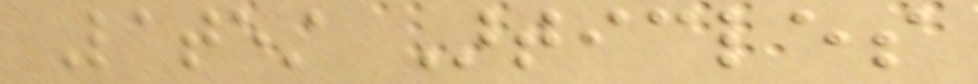Latest Articles
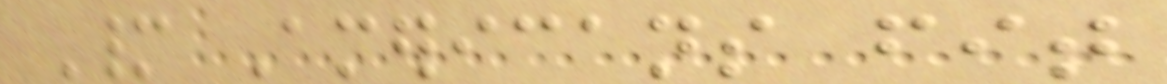Many Americans fit
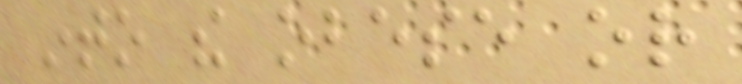into the obese or
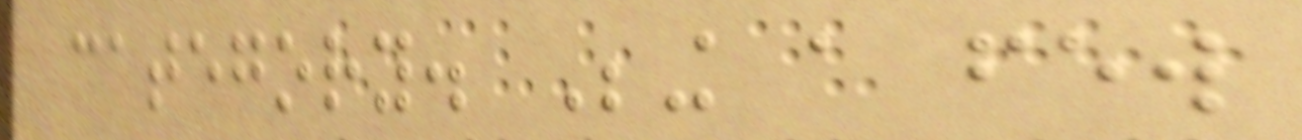category. Being a few
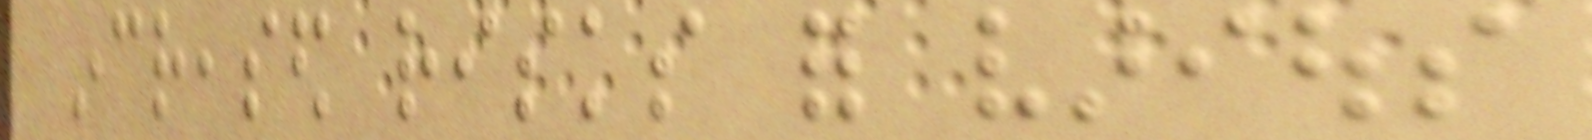increased risks for various
